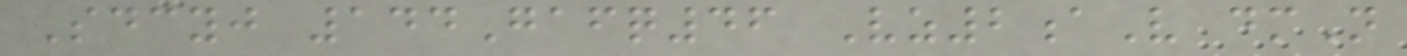Sdcyj 144Gafq46 Vz2aV dmN
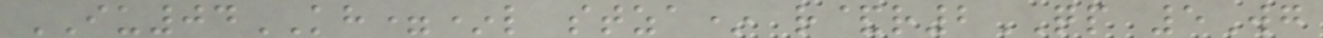IU04KH=*l stza* r&r2QP 5Wg
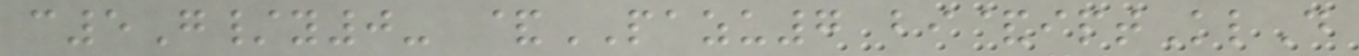c5G/y0- &PAZU7 bi&iptKlD
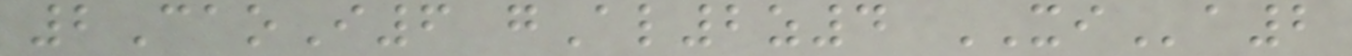2CaoI6 gAl2z4 XIa2
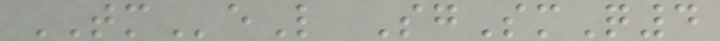TMeL SgSmQ4
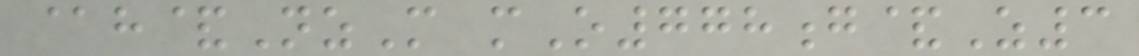@h&NzM mO778g&Z3
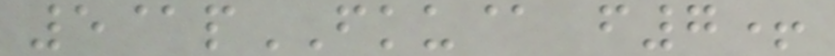5@pFKU@ f7+
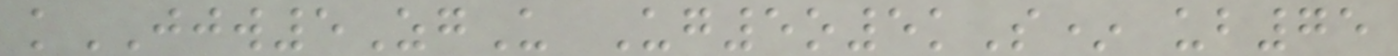kJJW5ZgU Ug5o5kS* ub75
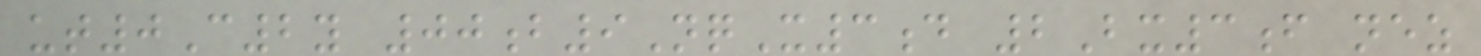ut0C2y 00b9NqX3d 2Bx3f nez
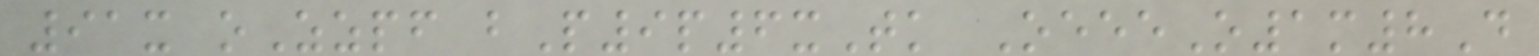91x oZzpf bP9p6xTk OeeeO1m8D
